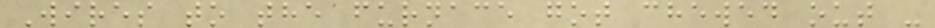Wires to the furnace got chewed out -
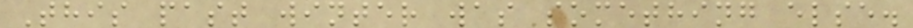This past winter was something else.
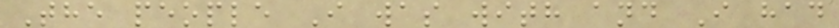The people I was with and I had
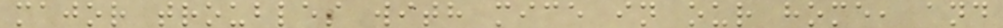major troubles with mice in our home, and
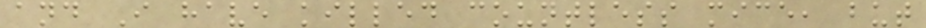and I have killed countless mice, but
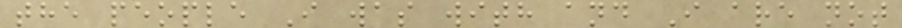the people I was with and I are not
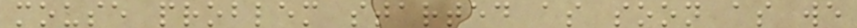mouse problem started as soon as we
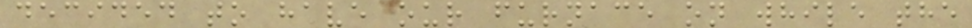decided to have our furnace on while the
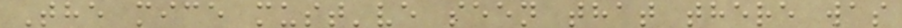The mice must've seen that there was
